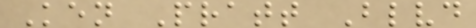Ken Pratt Blvd
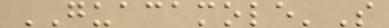GUACAMOLE'S
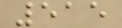515
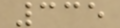335
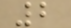2
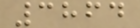3864
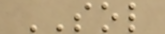SOL
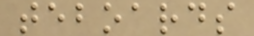teboards
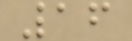16
